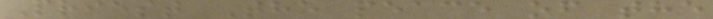Priest The peace of the
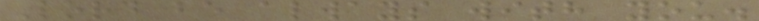Lord be always with you.
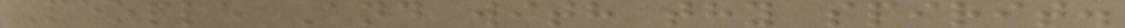People And with thy spirit.
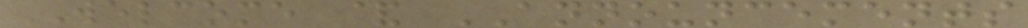WELCOME & ANNOUNCEMENTS
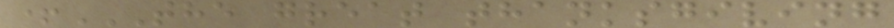+THE GREAT THANKSGIVING
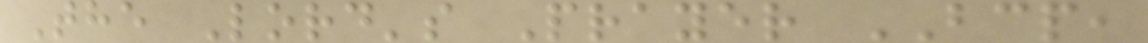The Lord's Prayer BCP,
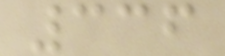336
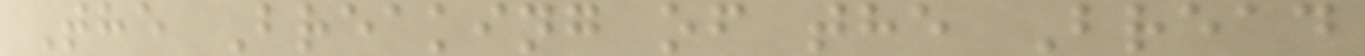The Breaking of the Bread
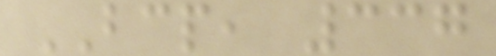BCP, 337
